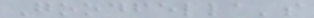Goodfella's
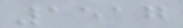1517
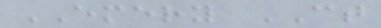EMERY CT
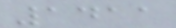1411
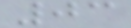03
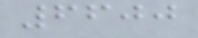6600
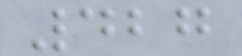427
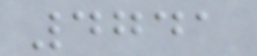4741
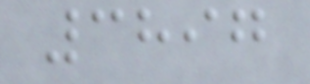3897
